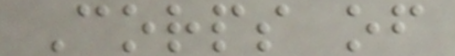Corps of
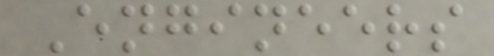Engineers
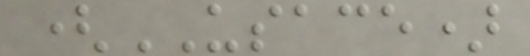(USACE)
